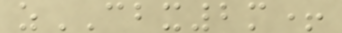zCBX2m+
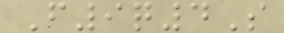F9q4S
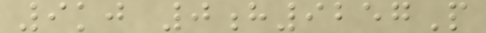9kj 0h9257P
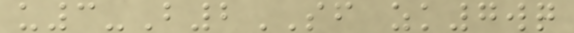u3-B2SF zk7wq
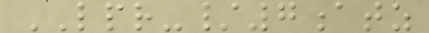LPR-/7atz
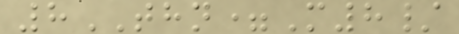8THN=M8/
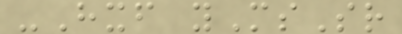-Hxf yMsSr
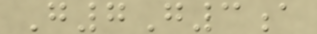G7G3a
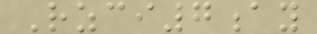Rzci7ay
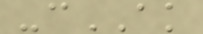-cAK
